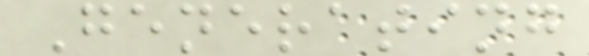Generating
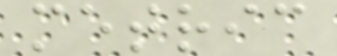metric
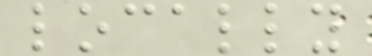locally
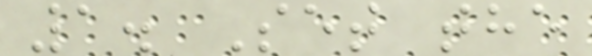1. Set the
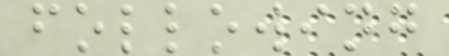following
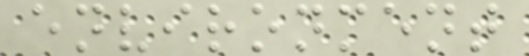environment
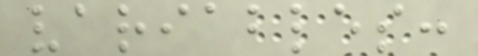variables:
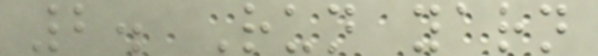2. Run yarn
